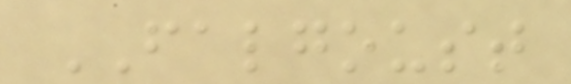FALGOUST
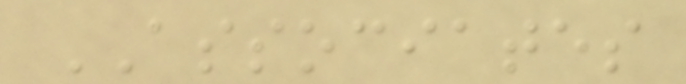ASSOCIATES
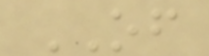OF
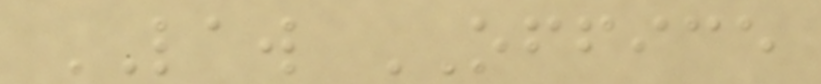LAW OFFICE
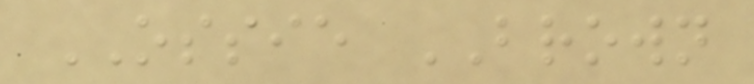OSSIE BROWN
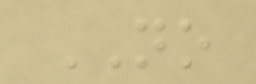NO
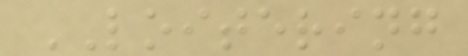LOITERING
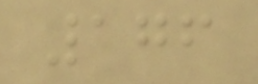176
